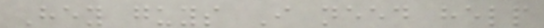Hey guys I need help
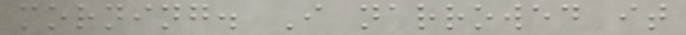morning. I narrowed it
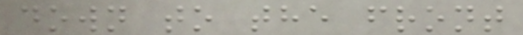down to the front
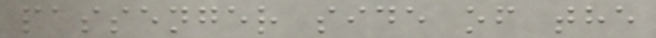passenger side of the
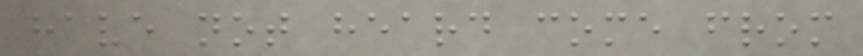have not heard come from
